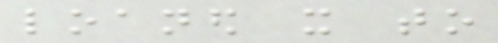loaned it to
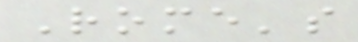Rome's
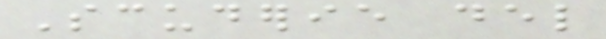Scuderie del
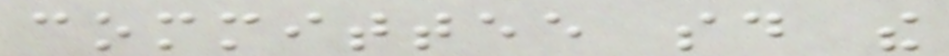committee said the
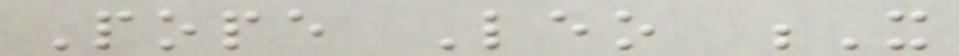Pope Leo X
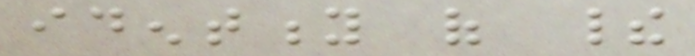identity of their
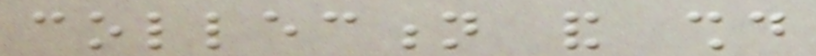collection and should
